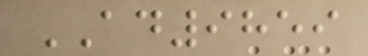AD9859
